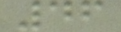46
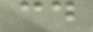cd
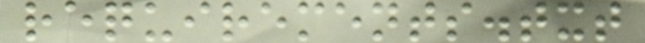requirements.txt
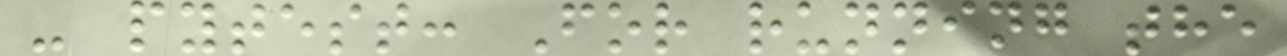- pytest: For running the
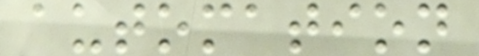automation
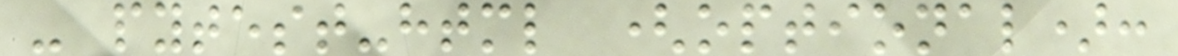- pytest-html (optional):
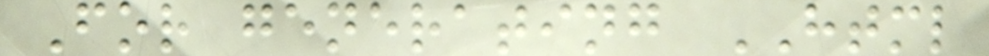For generating HTML
